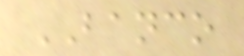BANCO
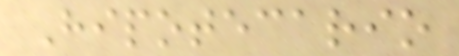Hipotecario
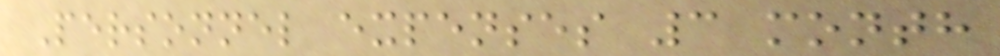Personnel expenses 3 month
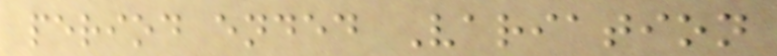period ended Variation
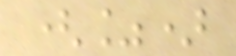(%)
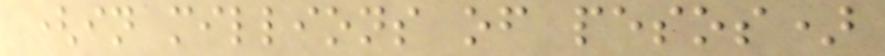(in millions of pesos)
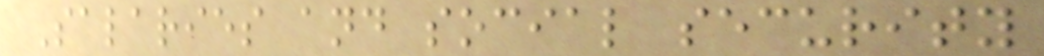Salaries and social security
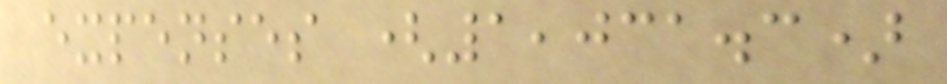expenses (1,031.3)
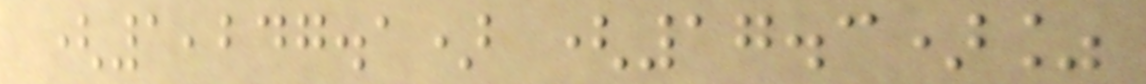(1,247.1) (17.3)%
